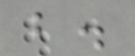b.
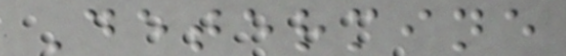Determine
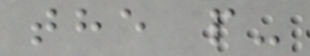the p-
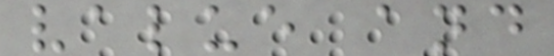value and
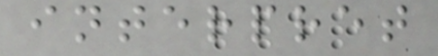interpret
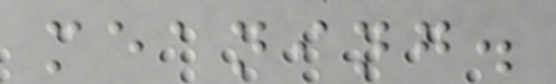meaning.
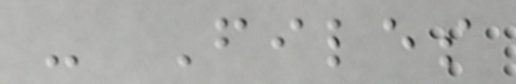- Files
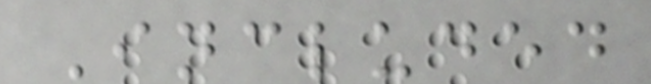Included
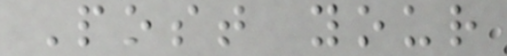Post your
